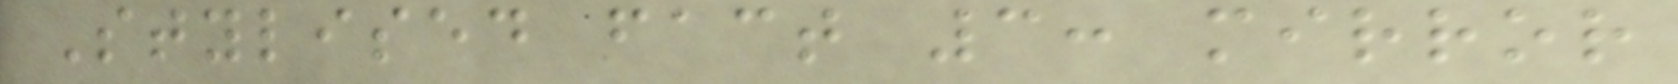Stylised fact 3: mirror
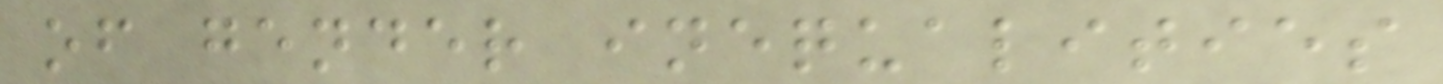of gender inequalities
